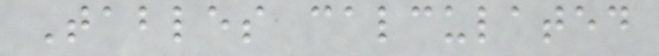Tables calculated
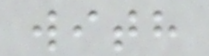with
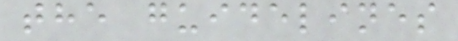the guidelines
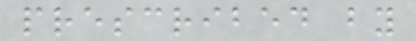prescribed by
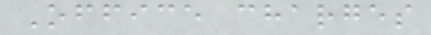Office charges
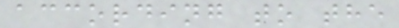according to the
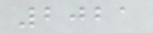2021
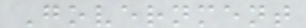Government
